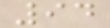94
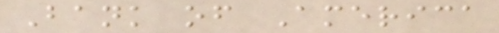Bank of America
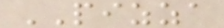PIZZA
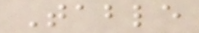Table
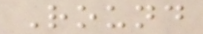Round
